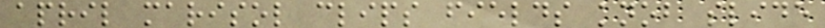april marisol clips fields knob slide
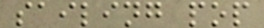sailing pop
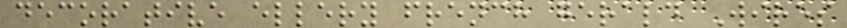decorative ellery french gerald Wires
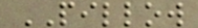PILLOW
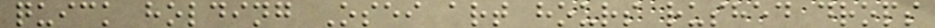quick holding Osei art hours rushed drops
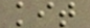kit
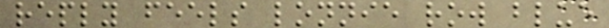reply feels lonnie row blue
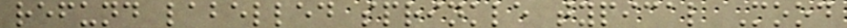refund labelled sprinkle typical Mood
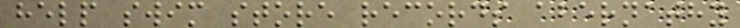help swim store records abernathy
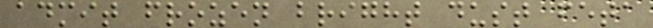admit frozen bright dust feta
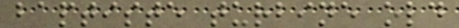baptiste turbine old
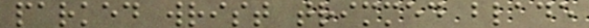parked wrist trimmed blade
